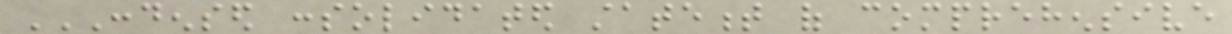CONDENSED CONSOLIDATED STATEMENT OF COMPREHENSIVE
